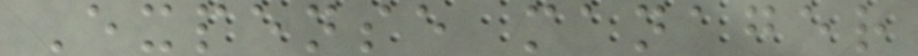Expense manager
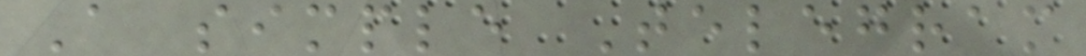A simple Telegram
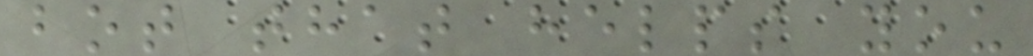bot that helps you
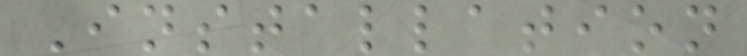Installation
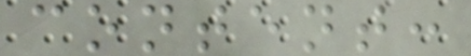content:
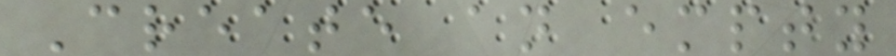Create an empty
